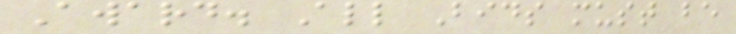Award. All Bids must be
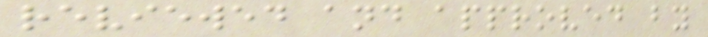reviewed and approved by
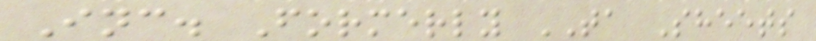Inc. Formerly TA Sheets
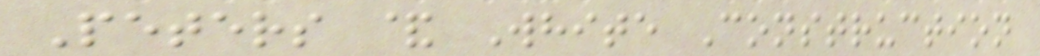Peters & White Construction
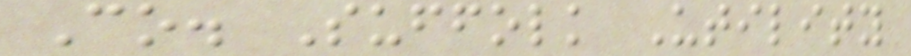Co. Suffolk Utility
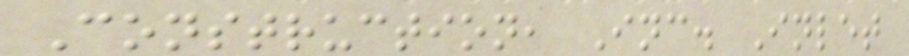Construction, Inc. Inlet
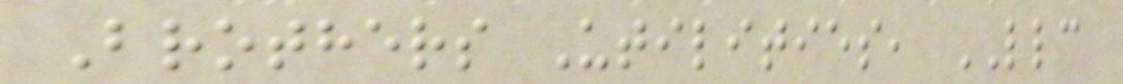Brothers Utilities, LLC
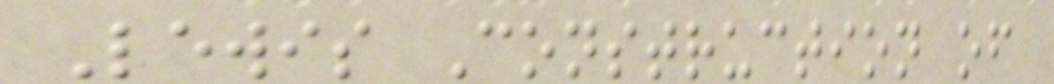Lewis Construction of
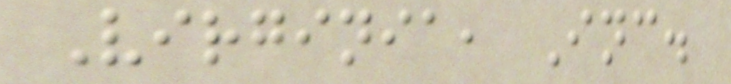Virginia, Inc.
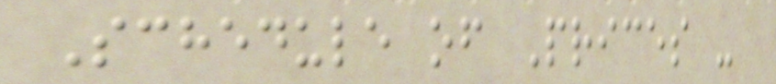Schedule of Prices -
